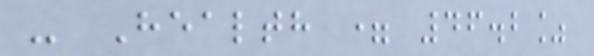- Health = 46.2%
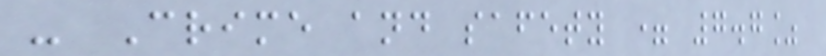- Crime and safety = 7.7%
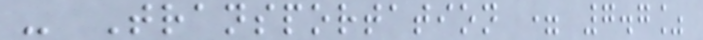- Transportation = 7.7%
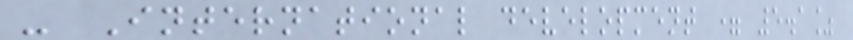- International development = 5.1%
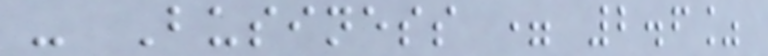- Business = 2.6%
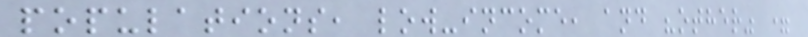populations, low-income, and "other" =
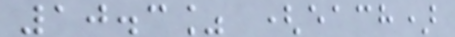10.3% (each)
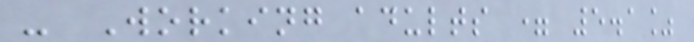- Working adults = 5.1%
